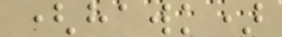(hawk)
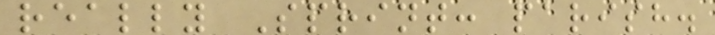really Sprint: parish.
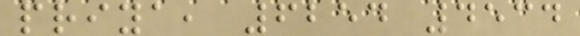priya, 6254 4534
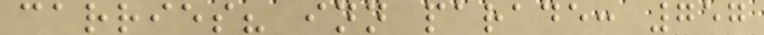carries? inn parade: 757
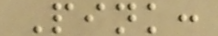Pink:
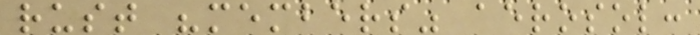rust "members" aerosol:
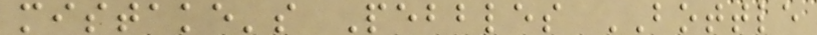mistake's Pebbles BOTTLE
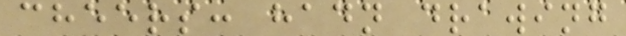cheers: hadn drawing
